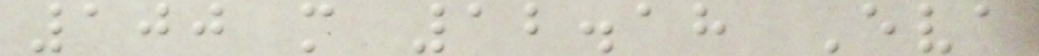100 m 12.18 Eva
